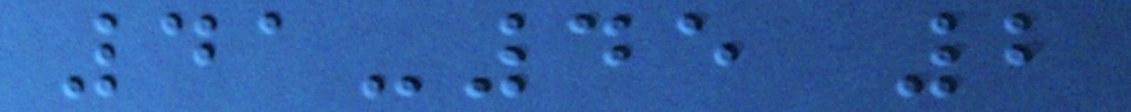41-45 2
